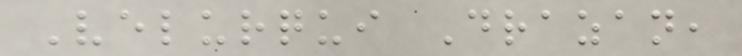Velurqui Drazan,
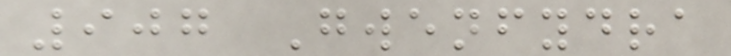907 Gwenfydra
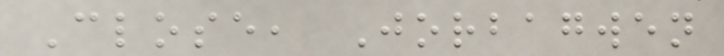Close, Jorbagwen
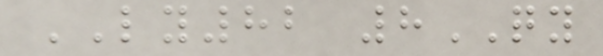LY82 8QY
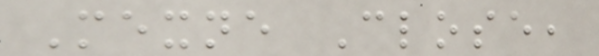Mexne Close,
